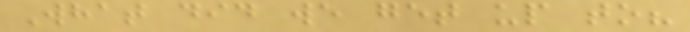What did we get up to?
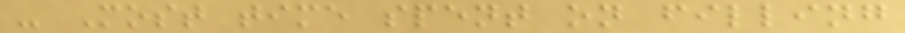- Most time spent on filling
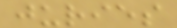juries
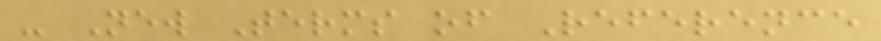- New Terms of Reference
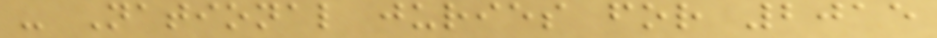- National juries for 2015
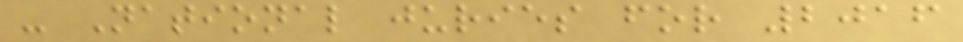- National juries for 2016
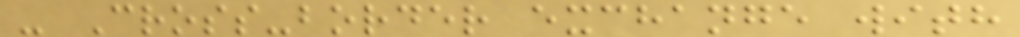- Cross-border exchange with
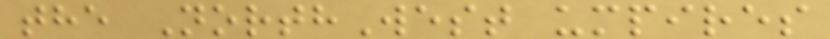the NorthWest umpires
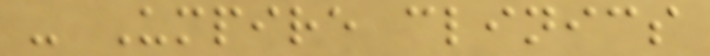- Umpire clinics
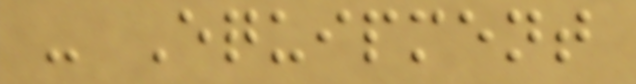- Equipment
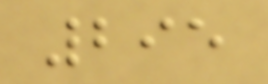295
